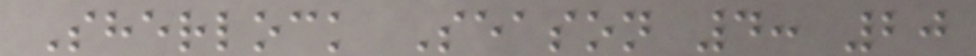Sherlock Season 4: 20
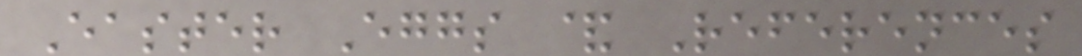Easter Eggs & References
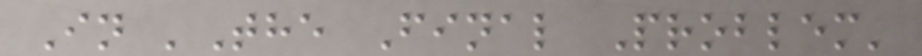In 'The Final Problem'
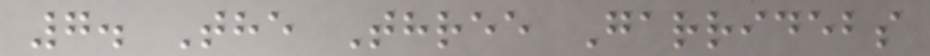7. The Three Garridebs
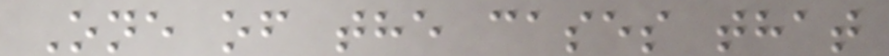One of the cases that
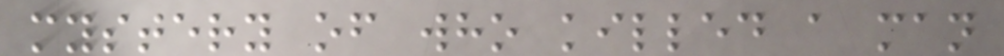mystery of who killed a man
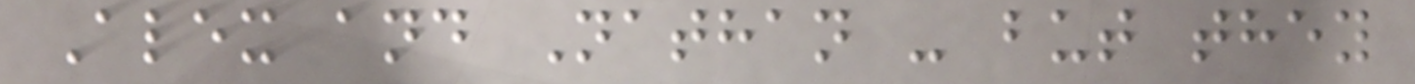Alex and Nathan - but they
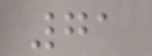71
